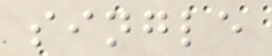single
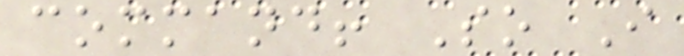command! So I
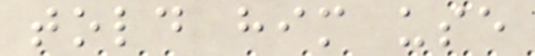told him use
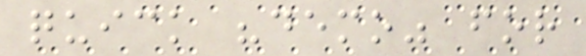quick "demo" for
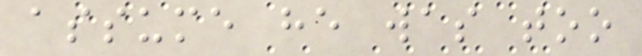assume he was too
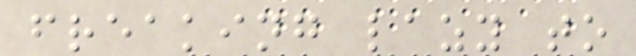freaking lazy to
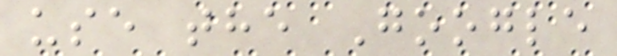use the Google
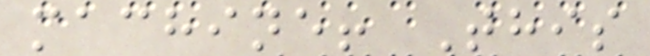machine! This
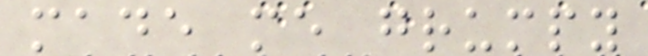made me grumpy
